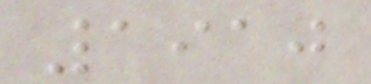1910
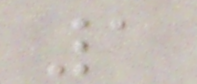1
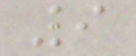9
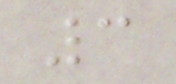3
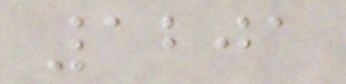1201
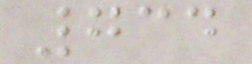734
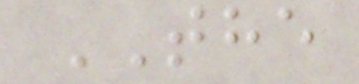THE
